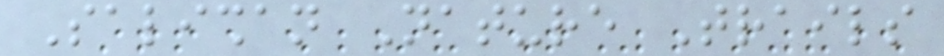Salishan Nature Trails
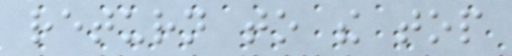return to the top
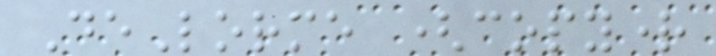DeLorme (copyright
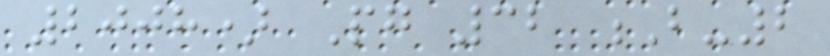2008) Pg 32 B-2
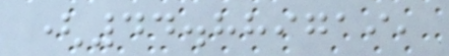(44.889719,
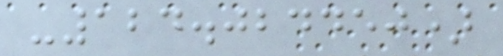-124.024450)
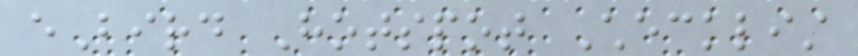eBird Hotspot Checklist
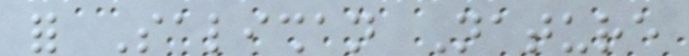for Salishan Nature
